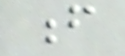f
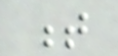t
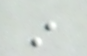in
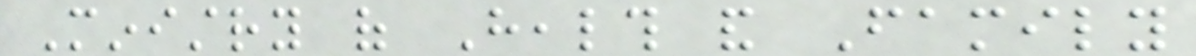Ministry of Health and Family
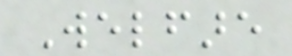Welfare
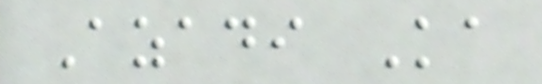Azadi Ka
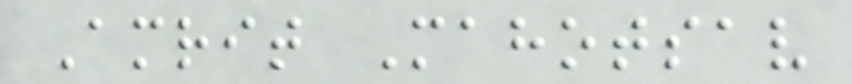Amrit Mahotsav
